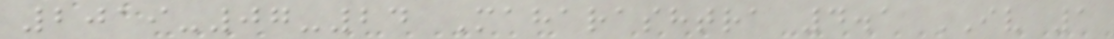2019-07-24 Maharashtra 4.1 IV 1
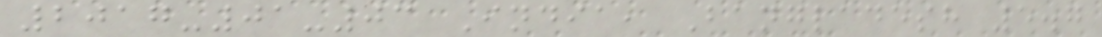2017-01-03 India, Bangladesh 5.7
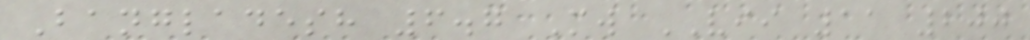Bangladesh 6.7 Mw VII 11 200
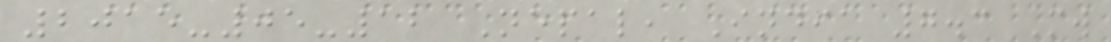2015-05-12 Nepal, India 7.3 Mw
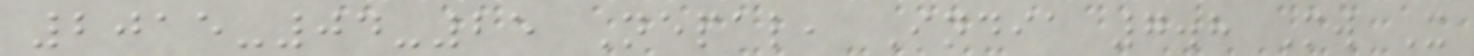2015-04-25 Nepal, India 7.8 Mw X
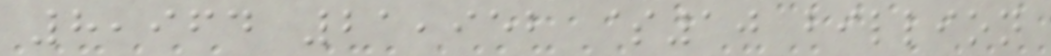8,964 21,952 $10 billion
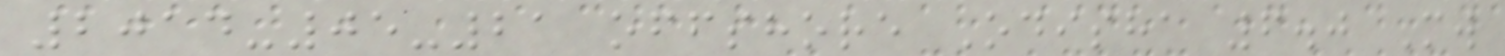2014-05-21 offshore Odisha 6.0 Mw
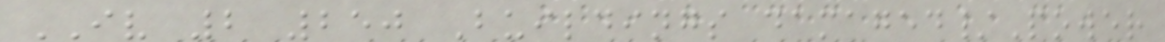IV 2 250 Buildings damaged/Power
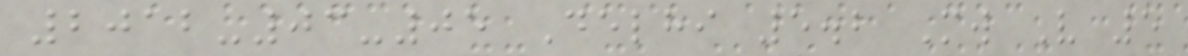2012-03-05 Delhi 5.2 Mw V 5
